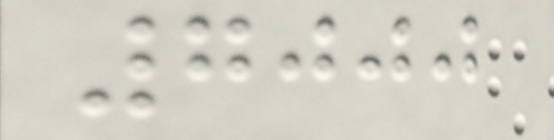7000
